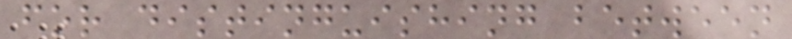for distinguishing between
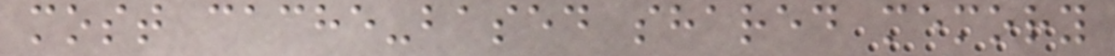most cache-based shared memory
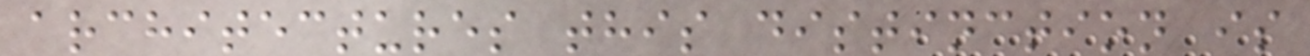architectures this distinction is
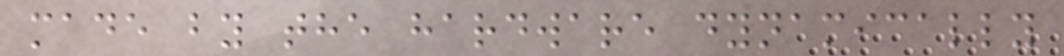made by the hardware dynamically
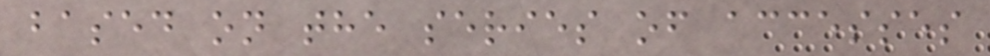based on the series of accesses
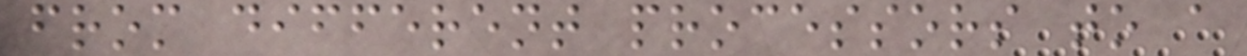from different processors to a
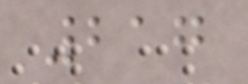217
